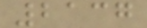2137
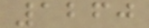1260
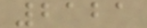2121
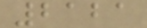2121
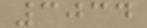3034
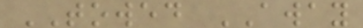TOWED AWAY
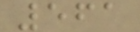561
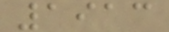1913
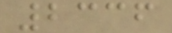2336
